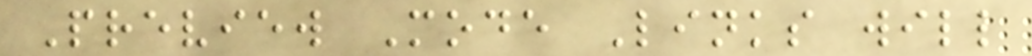Preview Mode Links will
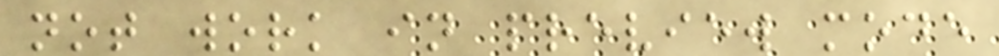not work in preview mode
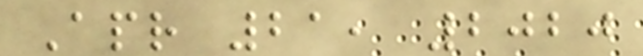Apr 21, 2020
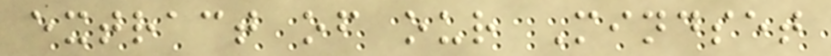extract of our Mindset
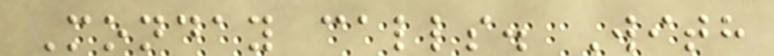Monday calls. With
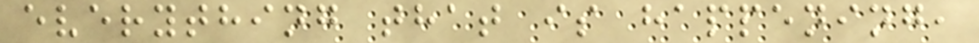everything that is happening,
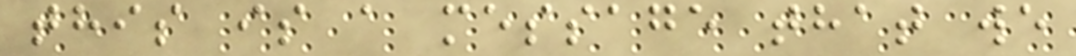this is a message that we
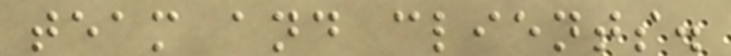team and clients.
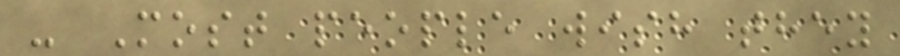- Most people wish they
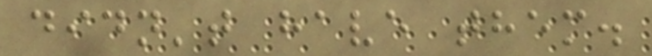didn't have them.
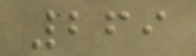269
